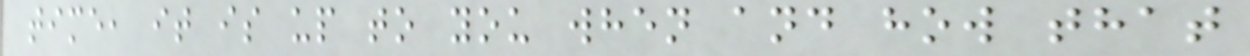time, it is up to you when and how that
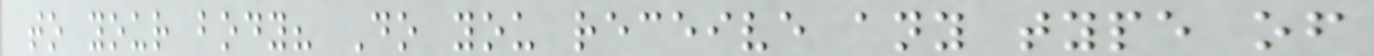to your body? Do you receive any type of
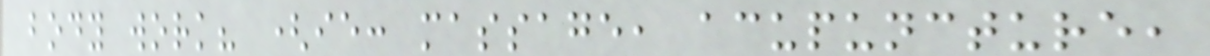body work? (ie: massage, acupuncture,
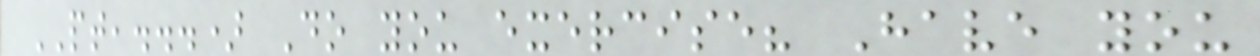PT,...) Do you exercise? Have you
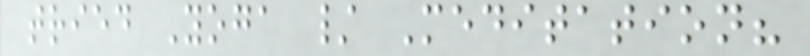tried Yoga / Meditation?
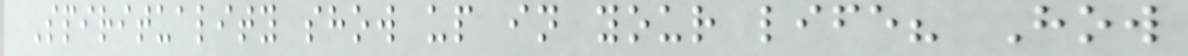Spirituality show up in your life? How
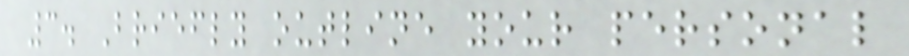3. Briefly outline your personal
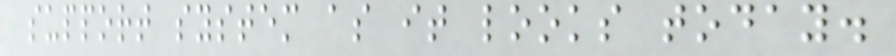support system as it looks today.
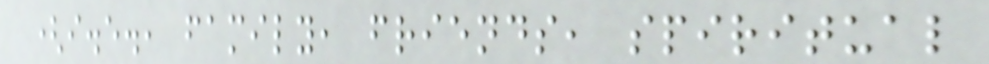(i.e., family, friends, spiritual
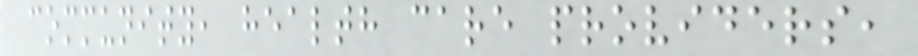community, health care providers,
